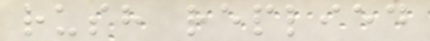rush replied
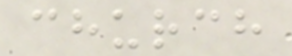church
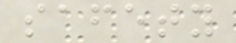safety
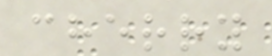cherry
